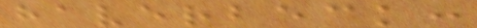haverbeck:
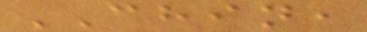CHIN,
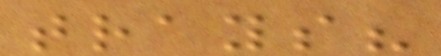trays?
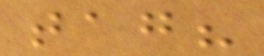tag?
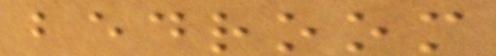bedroom
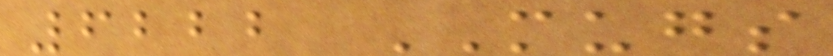6222 MUGS
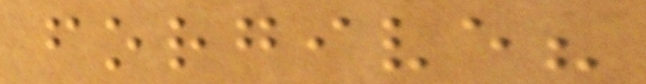forgive?
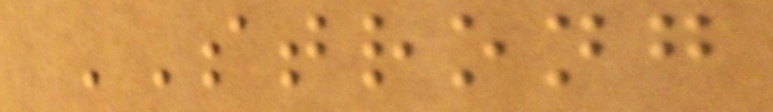STRONG
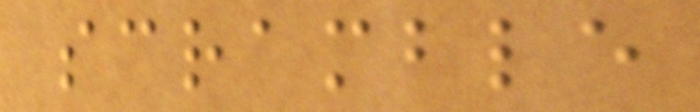scramble
